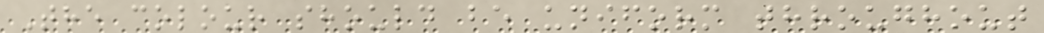The colour should be uniform throughout
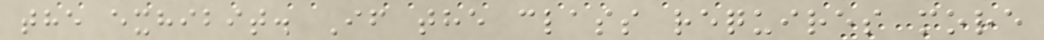the exhibit. If the class requires more
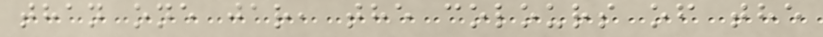than one jar, the colours of the
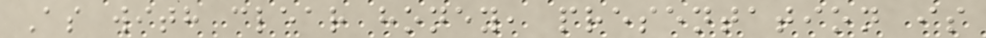As with clear honey, presentation is
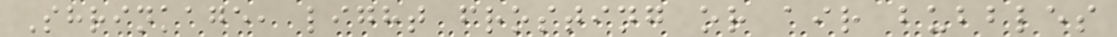Shrinkage, light frosting or air bubbles
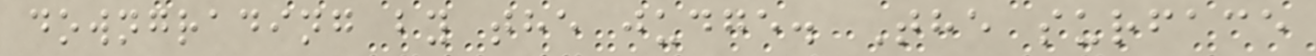downgrading by the judge. The surface
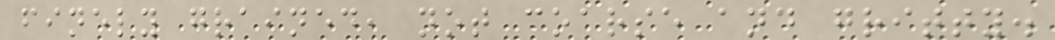finely grained, not coarse and gritty.
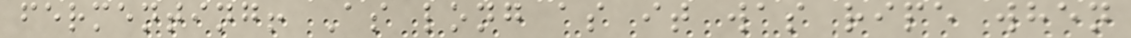fermenting! As long as it was ripe when
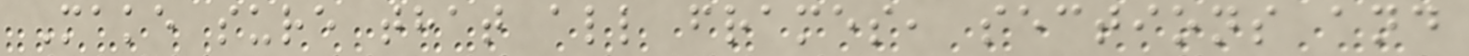Make sure that all frames, sections and
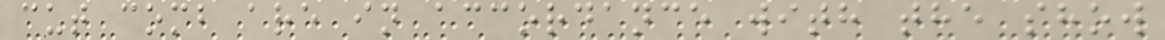cut comb are in accordance with the show
